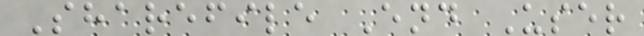Sharefile End User
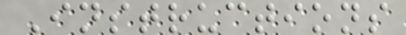Instructions
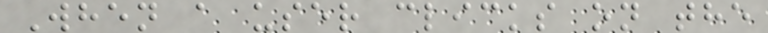When a user clicks on the
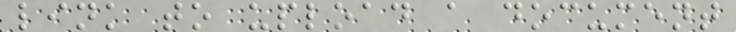link to upload a document
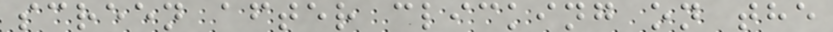screen after clicking on the
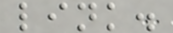link.
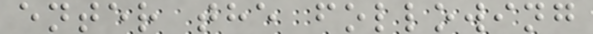enter the following
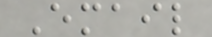Email
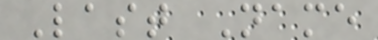Last Name
